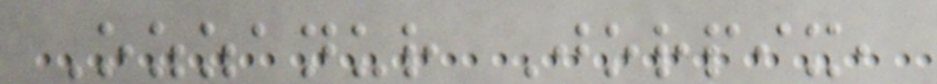Ozzanur Jorpix,
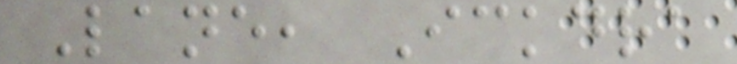Lane, Ickdra
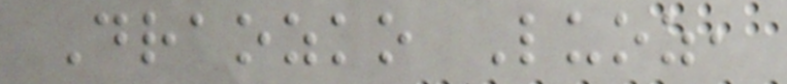Draozko Luoz,
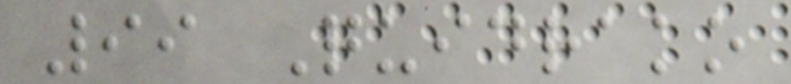99 Quidrako
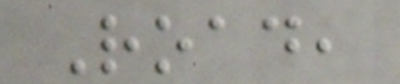Road,
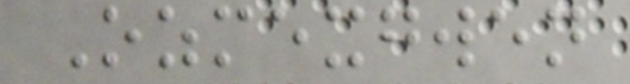Ozmexgwen
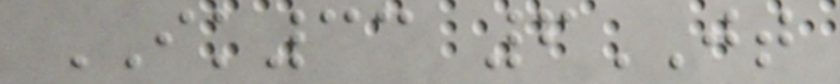IK33 6JT
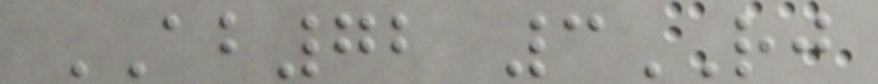AB72 3RJ
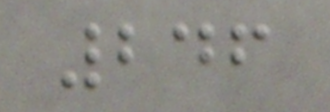246
